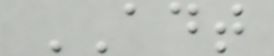ADT
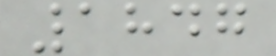1847
